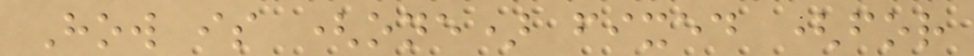How is (one) fixed (for
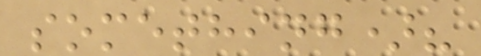something)?
